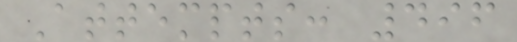Attempts: 496
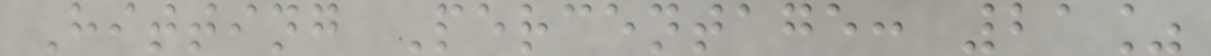Hitting Percentage: 21%
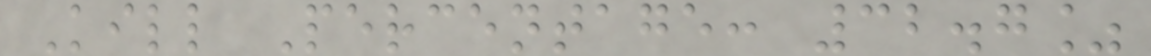Kill Percentage: 32.7%
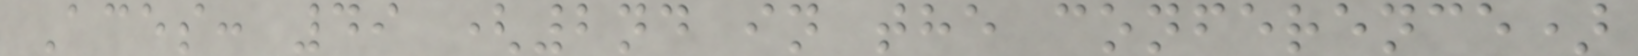Aces: 49 (2nd in the conference)
